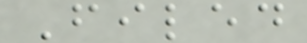Filed
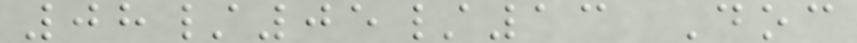08/05/13 Doc
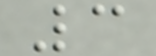3
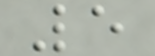5
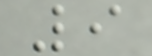9
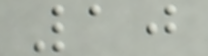10
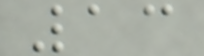13
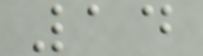14
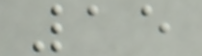15
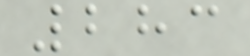283
